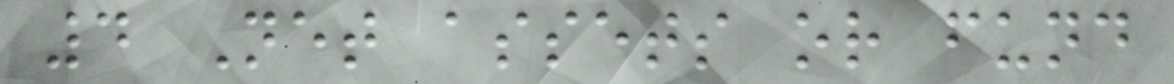4 Net assets or fund
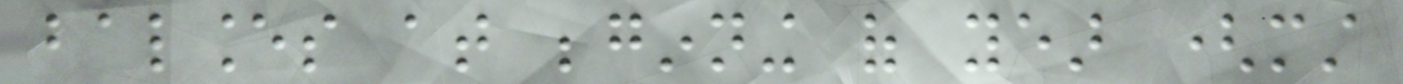balances at beginning of year (must
